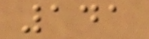141
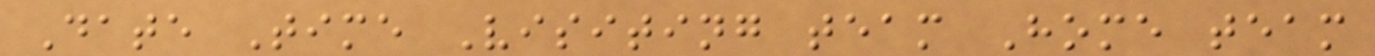Date Time Visiting team Home team
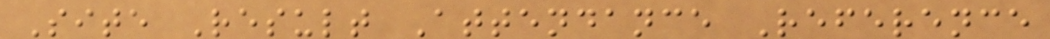Site Result Attendance Reference
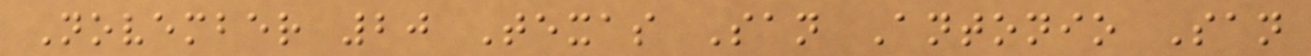November 20 Texas San Antonio San
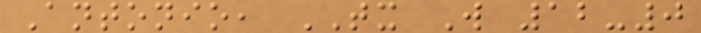Antonio, TX W 12-0
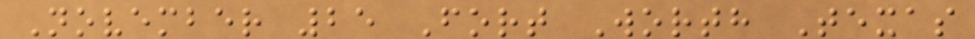November 25 Fort Worth Texas
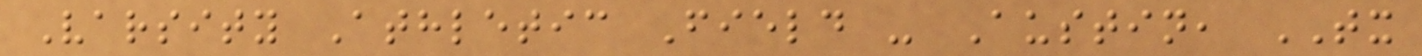Varsity Athletic Field - Austin, TX
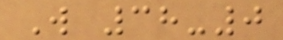W 38-0
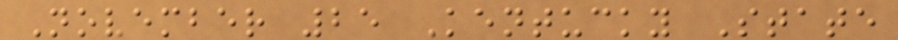November 25 Kentucky State
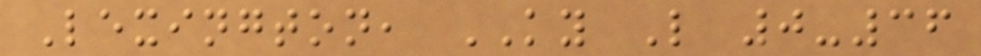Lexington, KY L 0-36
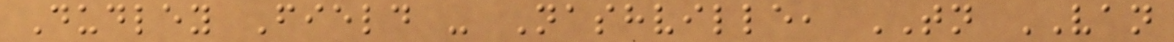Dudley Field - Nashville, TN VAN
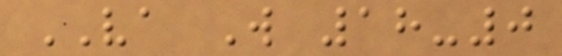VA W 18-0
